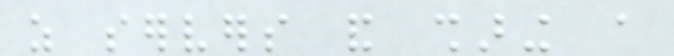as servers and sharing a
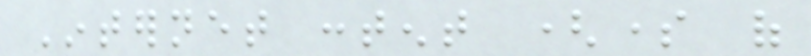Internet content (some of
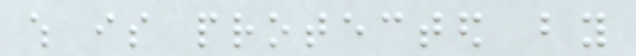which is protected by
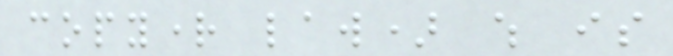copyright law) which is
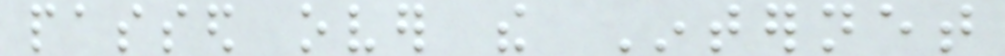passed over the Internet
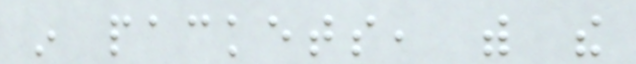in packets, with the
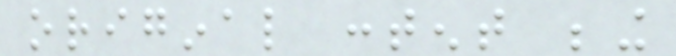original content being
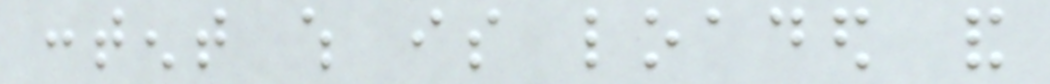content which is loaded and
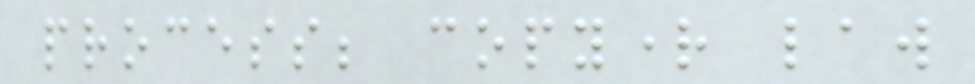process; copyright law
